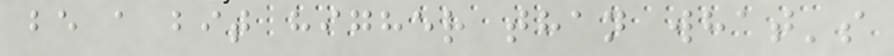be a bit higher than what's
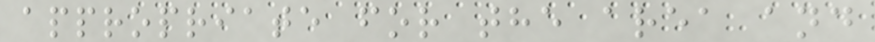appropriate for the area and
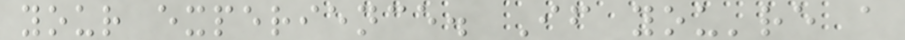your experience. If you're a
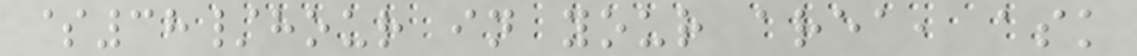$38/hour in your area, ask
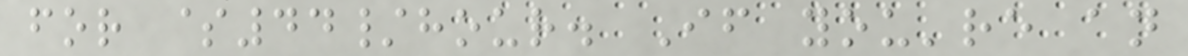for $44/hour. If you're an
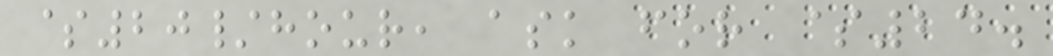$20/hour, ask for $24.
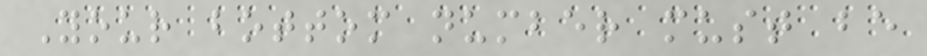Your bottom number must be
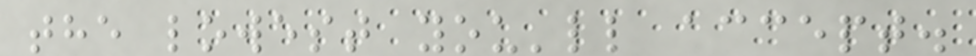the lowest you'll accept.
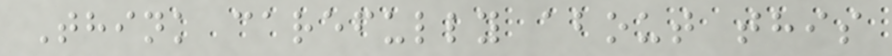Think carefully about this
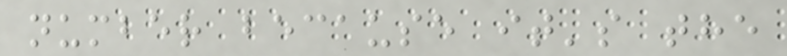number because it's the
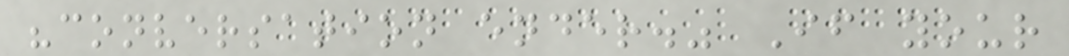"conversation ender." If your
